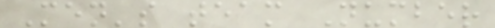Men's team Number
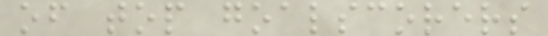of top goalscorers
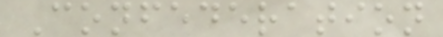Confederation
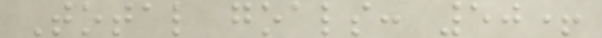Total goals: 50+
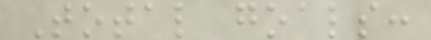Total goals:
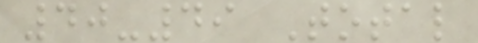40-49 Total
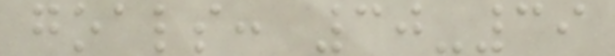goals: 30-39
